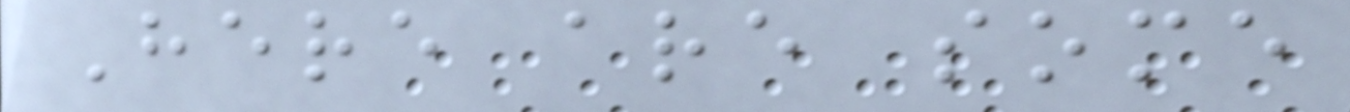Here are some
